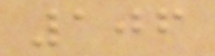106
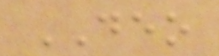DEO
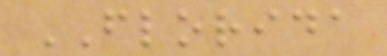FLORIDA
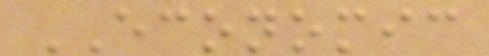ECONOMIC
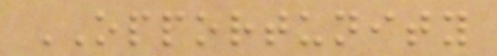OPPORTUNITY
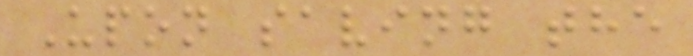Upon saving the
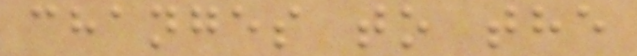changes to the
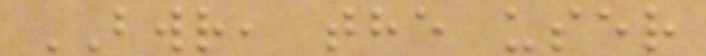BWR, the user
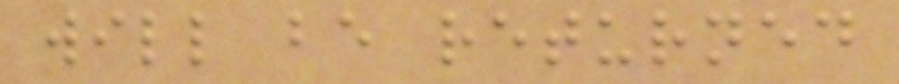will be returned
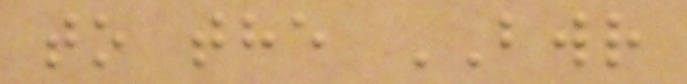to the BWR
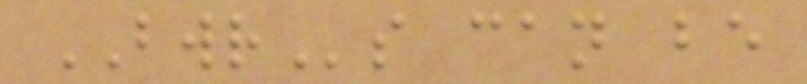BWRs can be
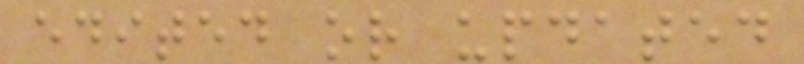edited or updated
